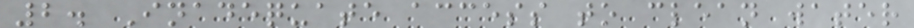2. Inadequate access to clean water
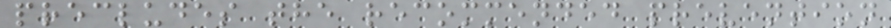precludes the recommended prevention
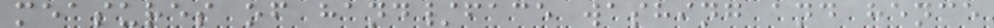measures of hand/face washing and hence
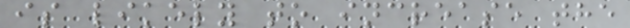is likely to increase the
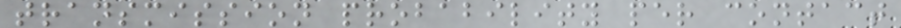transmission probability per contact
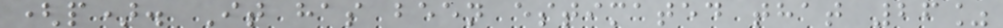(p). It has been estimated that 26%
